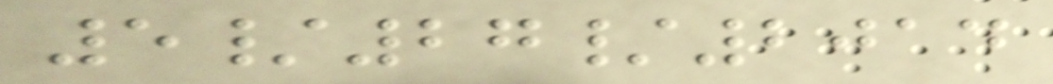5/27/2014
